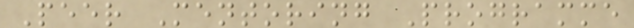Peer Mentoring Programme
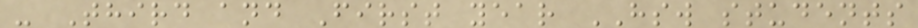- Third and First year HSW students
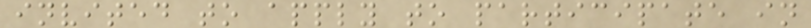invited to apply to participate in
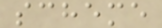scheme
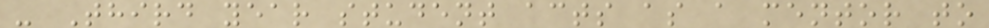- Third year student acts as a mentor to
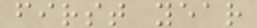first year
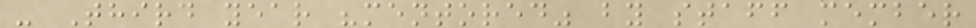- Third year "mentored" by staff member
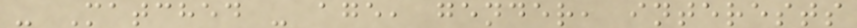- Matched - age, gender, interests
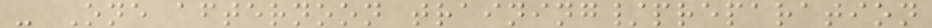- One afternoon training/preparation
